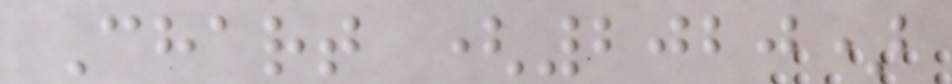Chart (2020)
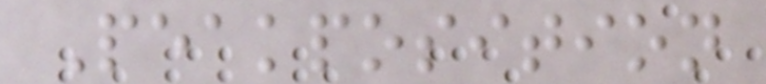Peakposition
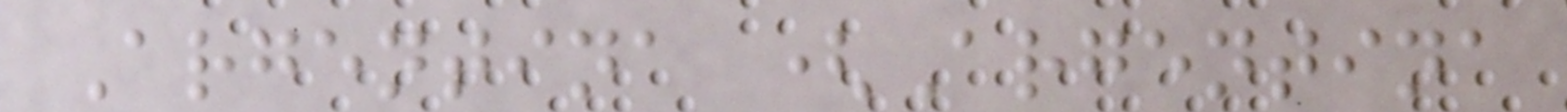Argentina (Argentina
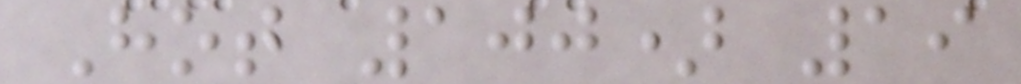Hot 100) 19
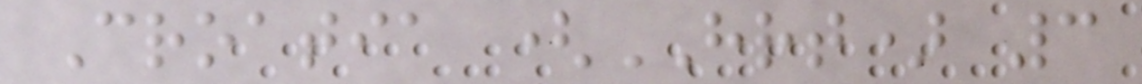Croatia (HRT) 3
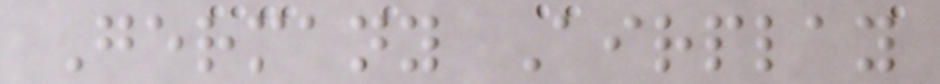Germany Airplay
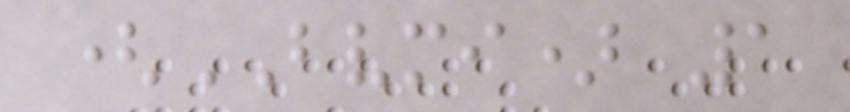(BVMI) 1
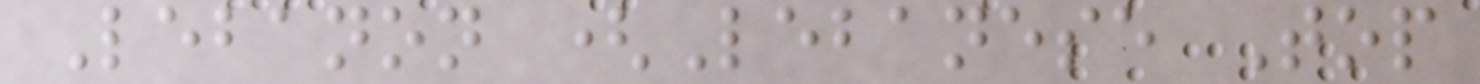Lebanon (Lebanese Top
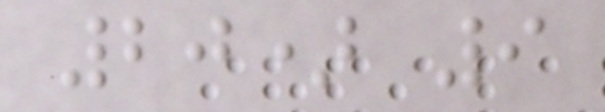20) 9
